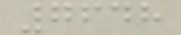7648
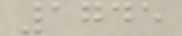1745
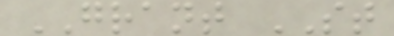GRANT ST
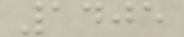1405
